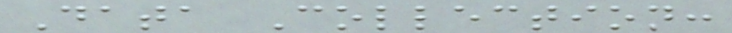Data Collection:
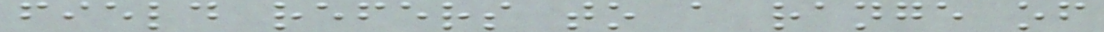field refers to a range of
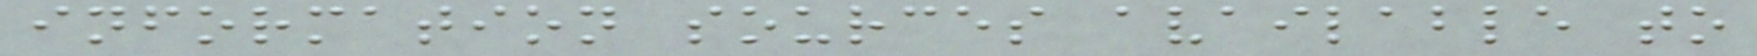information sources available to
